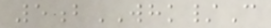5bWHK/C
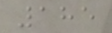185
